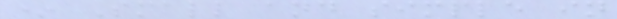* Small and simple in
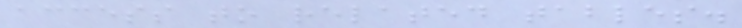access to related tables.
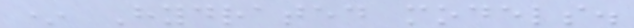* Hydrated models.
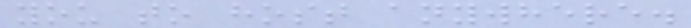you to host anywhere.
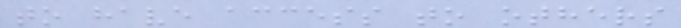to have access to others
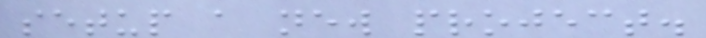setup a new project.
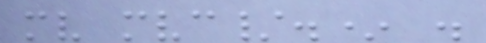mv mvc/.* .
